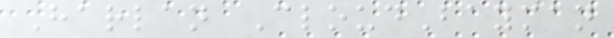Harlan CloudBayman
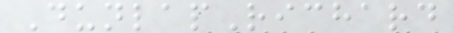DunlapRichard
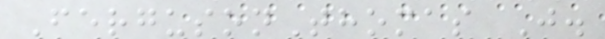FergusonThomas J.
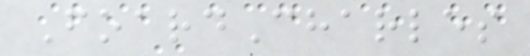FoardCharles
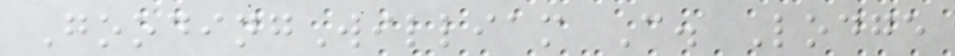GoodingWilliam C. Lodge
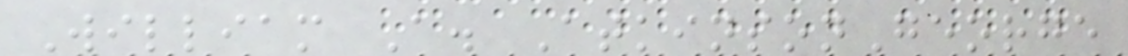William A. AtkinsonGeorge
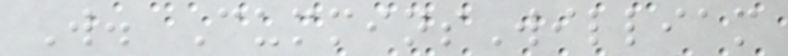W. CumminsWilliam
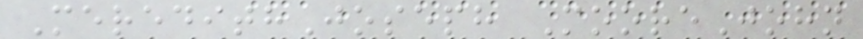MeredithJoseph MooreJohn
